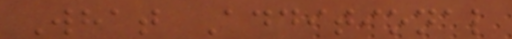What Additional
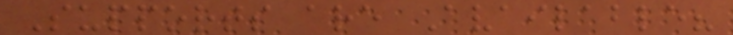Supports are Available?
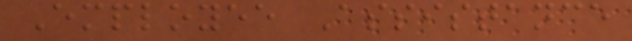Employee Assistance
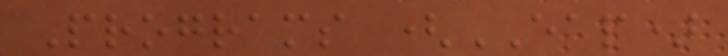Programs (EAP)
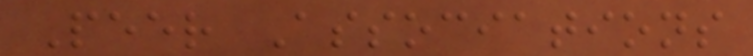Peer Associations
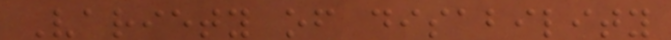Variety of disability
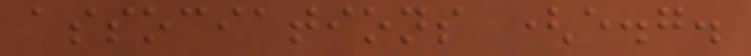associations (e.g.
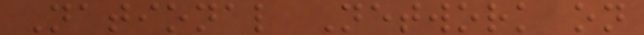National Network on
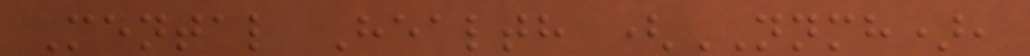Mental Health (NNMH),
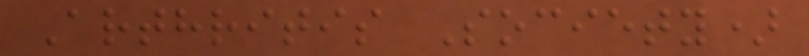Arthritis Society)
